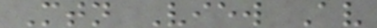Mtn View Av
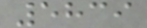5839
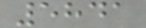5841
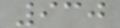930
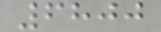6800
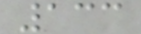133
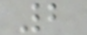2
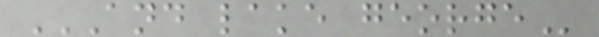AND LAKE GEORGE
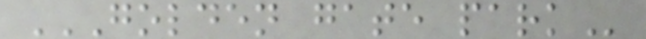GOLDEN GATE PARK
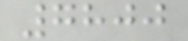7800
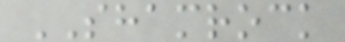SHAMROCK
